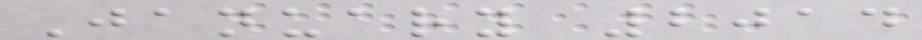January 2014
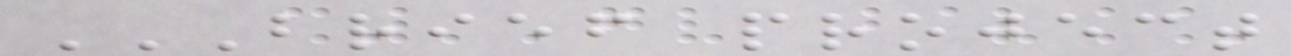BRIEF PROJECT
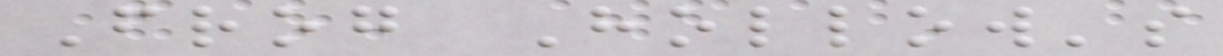Frog Hollow's
